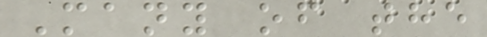Many of the
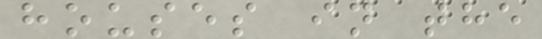houses in the
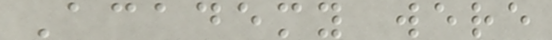Academy were
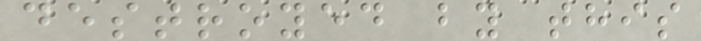destroyed by this
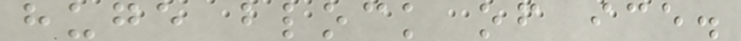huge block of ice.
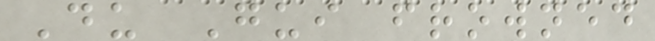Du Gui frowned
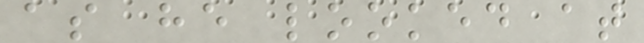as he looked at
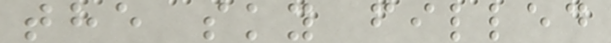the sky filled
